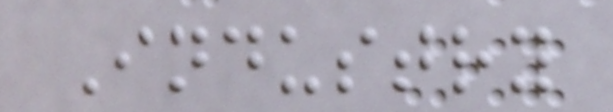Industry
